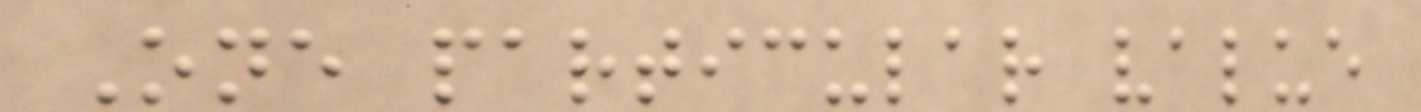One particular value
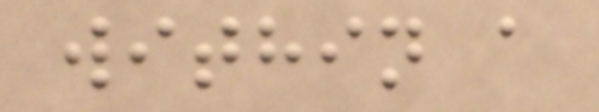within a
